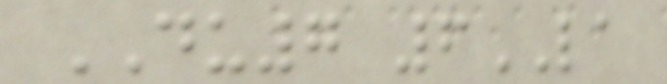DU7 6LA
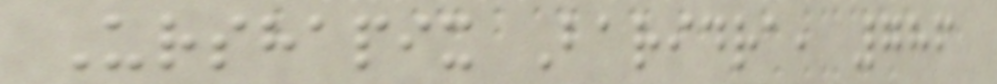Urshapix Baridra, 786
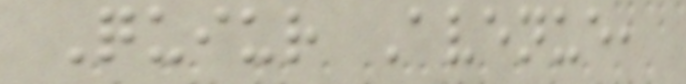Quiur Avenue,
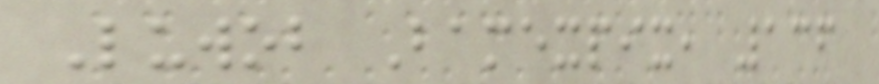Luwob Bamexpix, 136
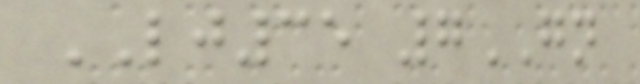LJ35 7GN
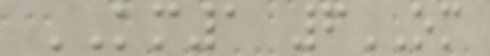KM1 6OM
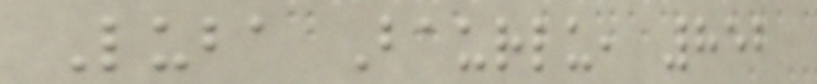Luba Baurlu, 852
